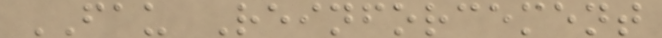FAU Reinforcement
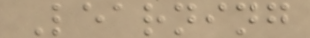Learning
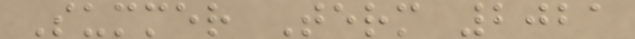Summer Term 2021
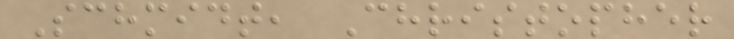Schmidt, Christopher
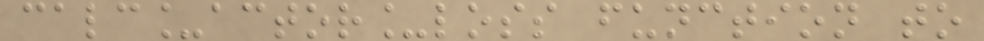calc_actor_loss function to
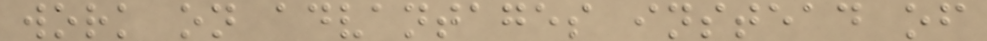work on advantages instead of
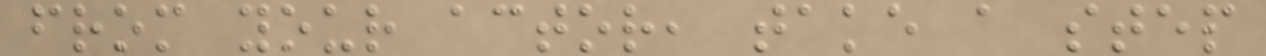from your actor, take a step
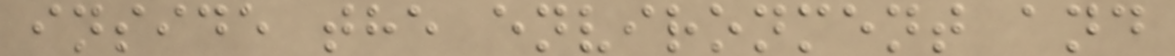inside the environment and
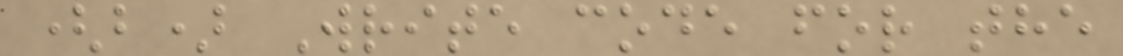(b) Write code for the
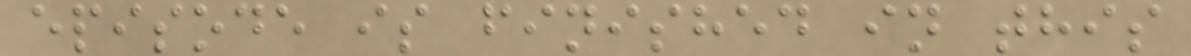episode is finished in this
